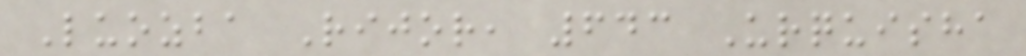Luozba Rijor, 643 Urquisha
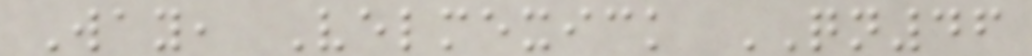Way, Velmexick QN46
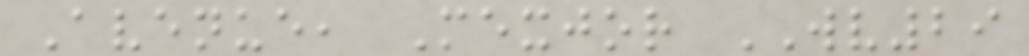Avenue, Mexjor WV29
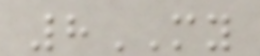8MY
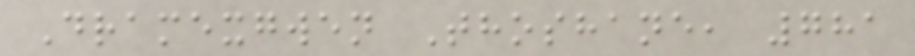Dramexgwen Thoshane, 781
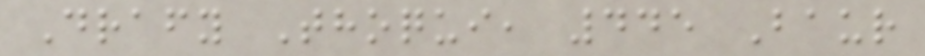Drafy Thoqui, 445 Baur
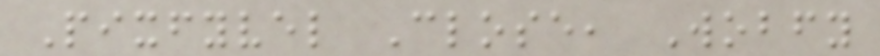Pixfyvel Close, Wobfy
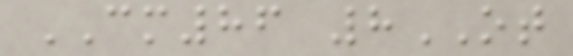CM86 8OT
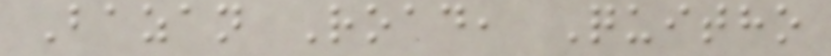Bazan Road, Quitho
